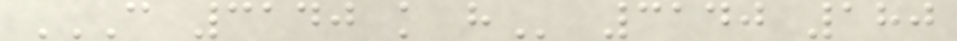C 3140 K H 3140 180
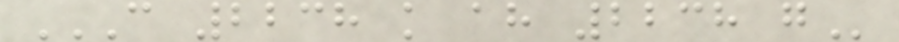C 2238 K AH 2238 G
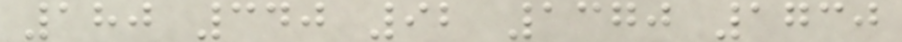180 340 92 1370 1730
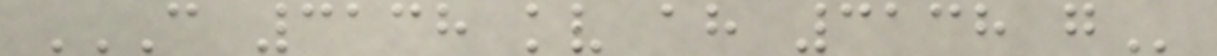C 3138 KV AH 3138 G
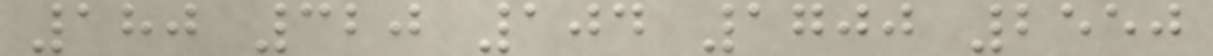180 320 104 1700 2550
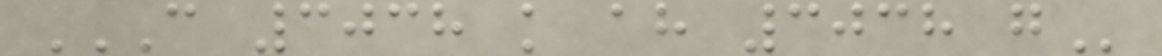C 3038 K AH 3038 G
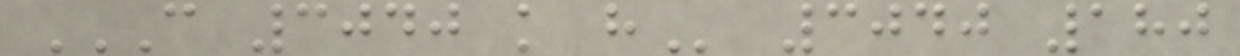C 3040 K H 3040 180
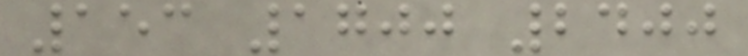153 1700 2400
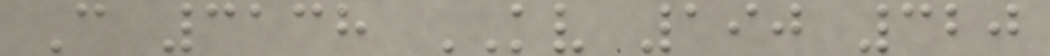C 3138 KV 190 320
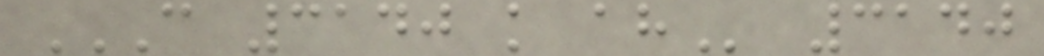C 3140 K AH 3140
